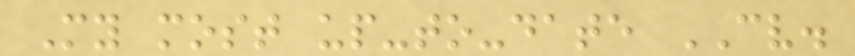My most up-to-date CV.
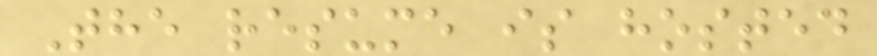The resume is hosted
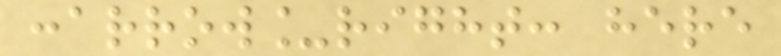:arrow_right: here
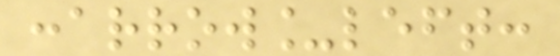:arrow_left:
